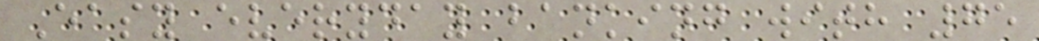Easy everyday banking with 75
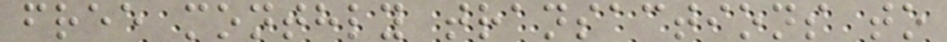free monthly transactions to
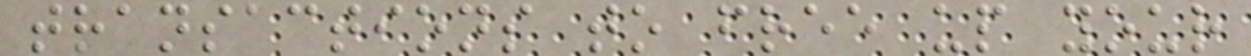transactions to free up your
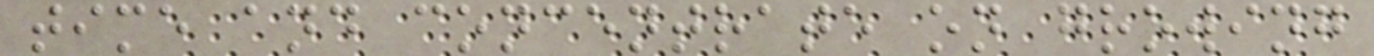time and concentrate on growing
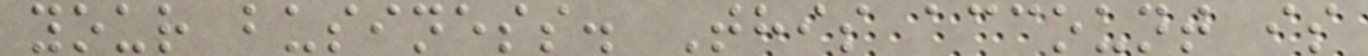your business. This account is
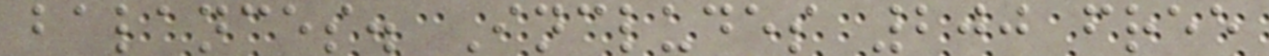balances. Includes 200 free
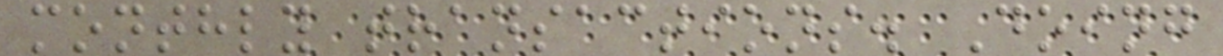monthly transactions. Doing
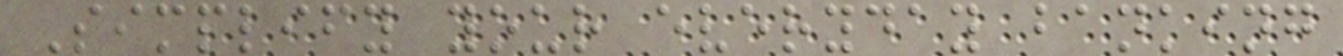Simplify your everyday banking
